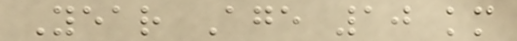Year Age 10 km
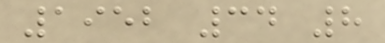1952 34 8
